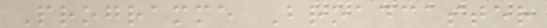Programme Broadcaster
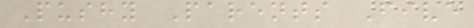Pushy Parents Five
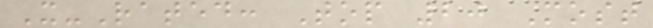X-Rated: Top 20 Most
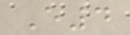E4
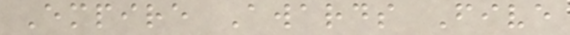Empire Awards Five
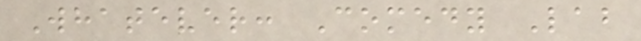Whatever: Comedy Lab
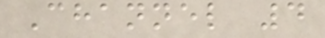Channel 4
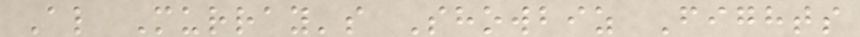Al Murray's Showbiz Fights
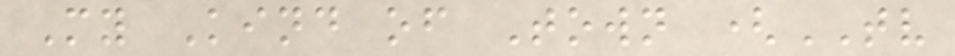My Kind of Town (TV
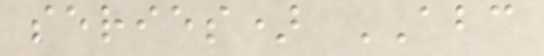series) ABC
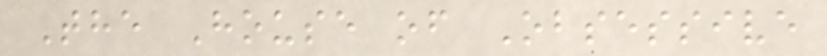The House of Obsessive
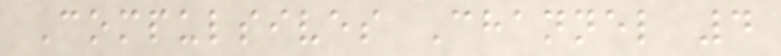Compulsives Channel 4
